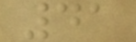41
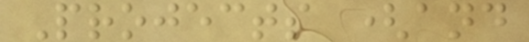Projects (and
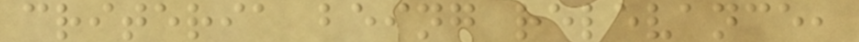criteria being relevance,
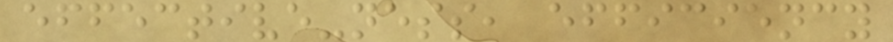effective-ness, efficiency
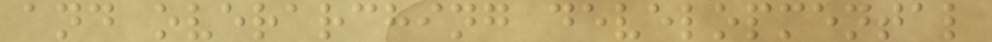and overarching developmental
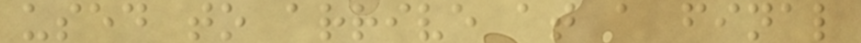used to arrive at a final
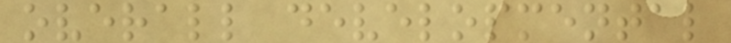overall developmental
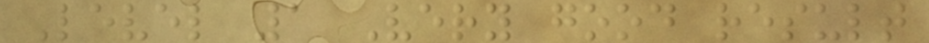Level 1 Very good result
